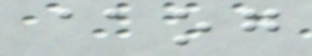@og
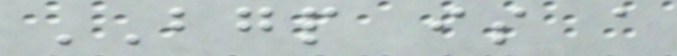BGP is a
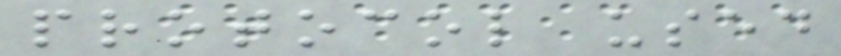protocol used
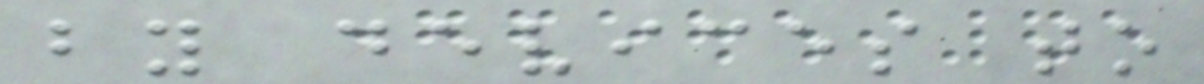by devices to
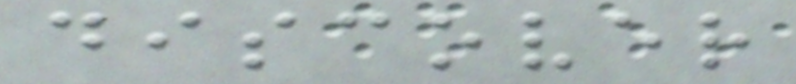discover
